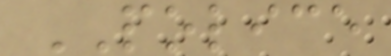POLICE
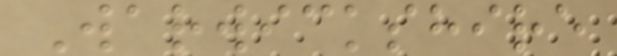Warwickshire
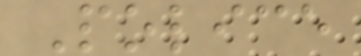Police
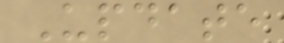Update
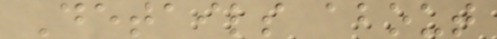Details about
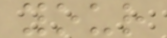your
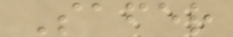Safer
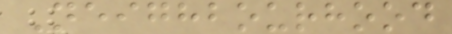Neighbourhood
